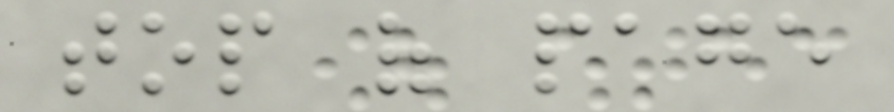top of page
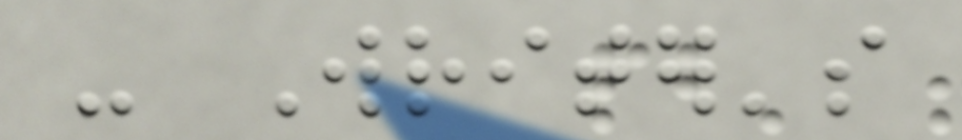- Writer's
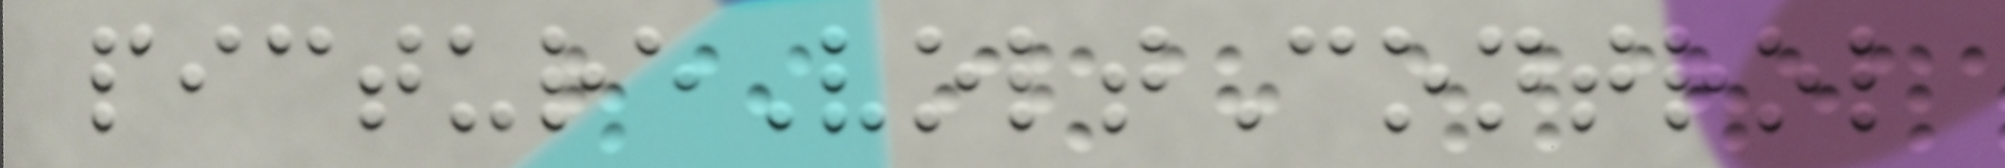pictureVoltControl
